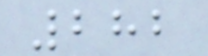282
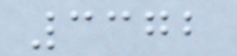3372
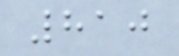810
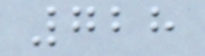728
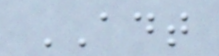ADT
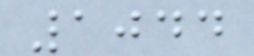1044
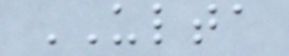ULTA
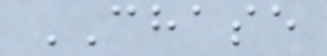CHASE
